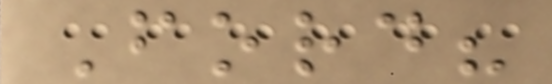Ford?
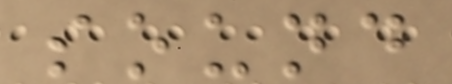sound
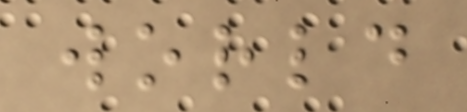world
